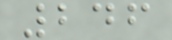246
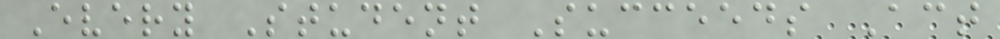Every Student Succeeds Act
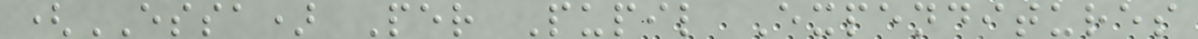(ESSA) Per Pupil Expenditures
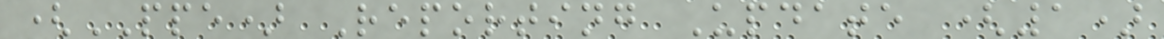(PPE) Reporting Update (1)
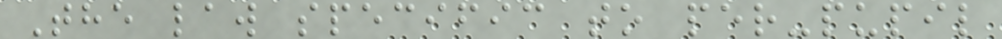The law specific to per-pupil
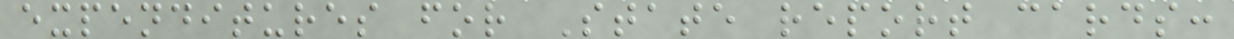expenditures for State report cards:
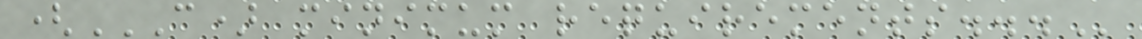(C) MINIMUM REQUIREMENTS...
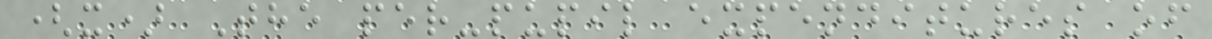(x) The per-pupil expenditures of
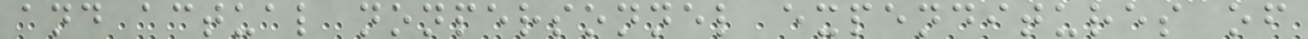and actual nonpersonnel expenditures of
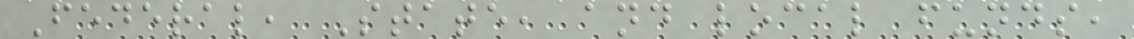Federal, State, and local funds,
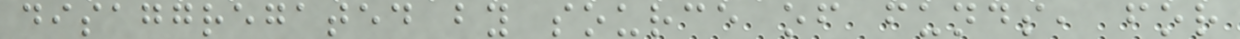disaggregated by source of funds, for
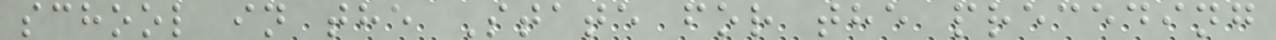school in the State for the preceding
